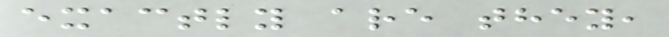exactly are they,
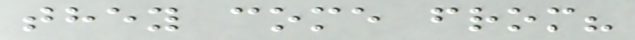they come from?
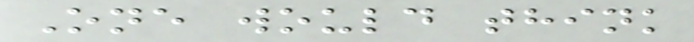One would think
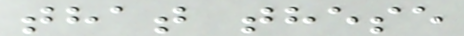that these
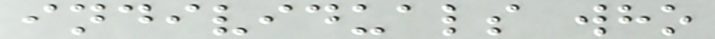individuals who
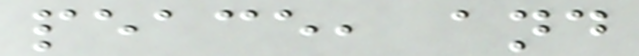peace, and
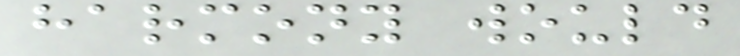harmony would
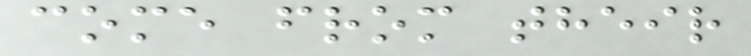come from their
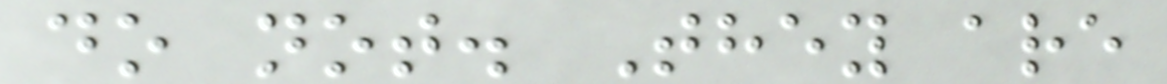do not. They are
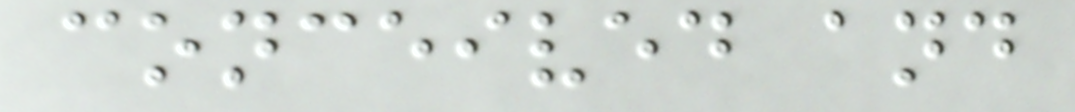conceived and
